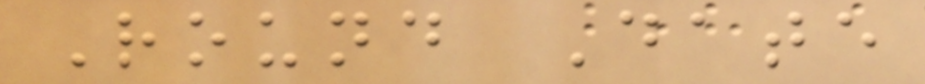Round Date
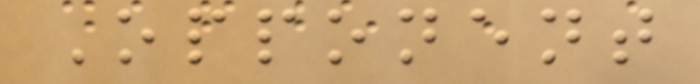Opponent
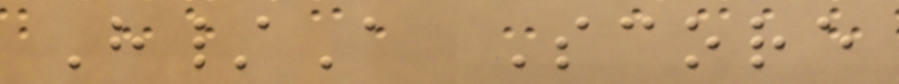H/A Score
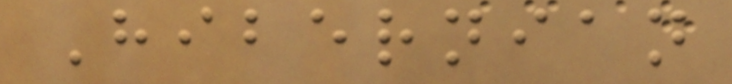Hibernian
